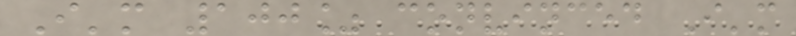I'm 100% convinced I'm
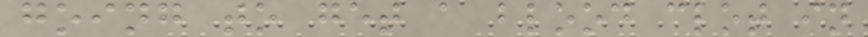going to get a blood clot in
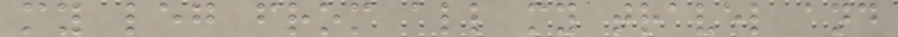my leg from all my travel and
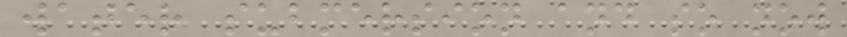water submersion and so now
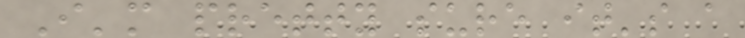I'm pretty sure it's a
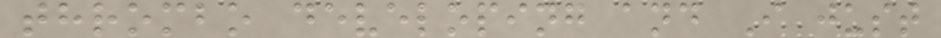thrombo developing and I just
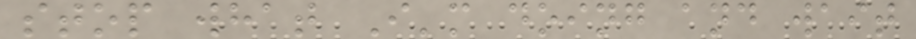stop what I'm doing and wait
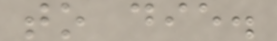to die.
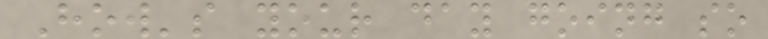How's your day going so
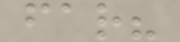far?
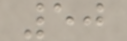50
